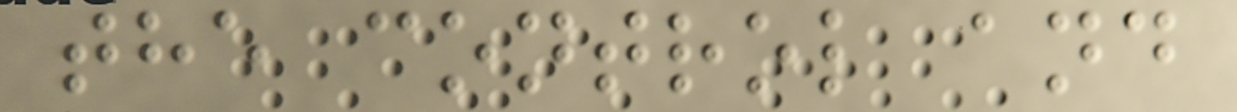the control and
